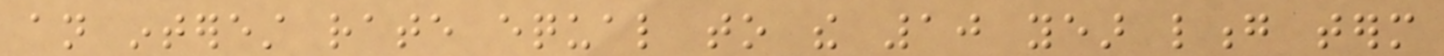an interest rate equal to the 10 year long term
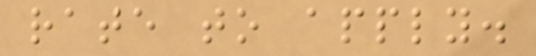rate to apply.
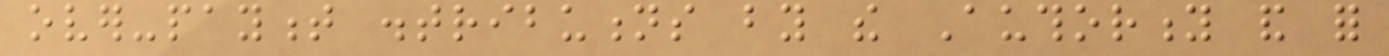over-payment distributions by the Authority and for
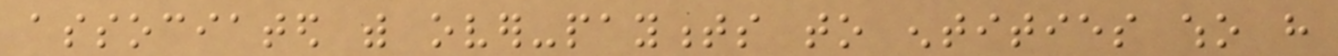associated with over-payments to entities who have
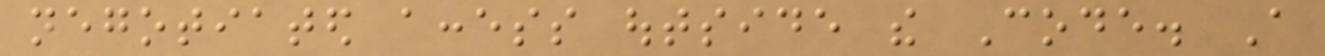negotiated access outside the Code. A
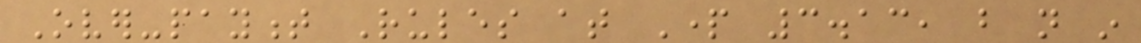Over-payment Rules at Part 3.13, but not in
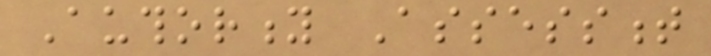Authority Assessment
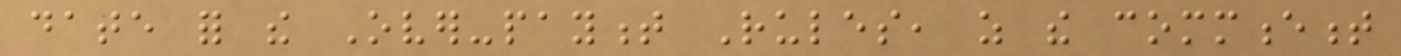date for the Over-payment Rules, as the commencement
